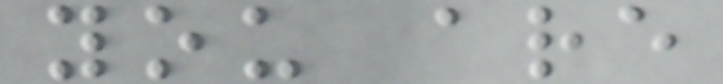you are
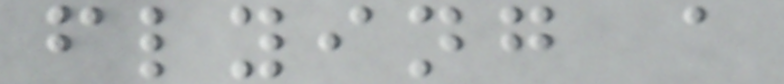flying a
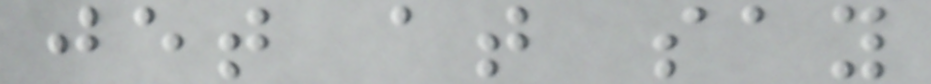jet at say
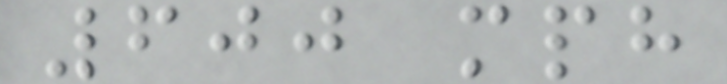600 mph
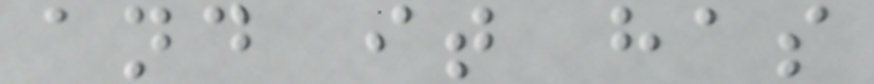and it has
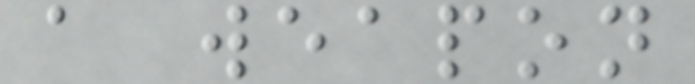a weapon
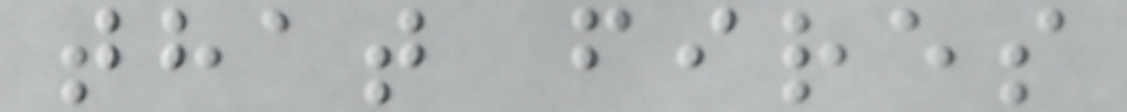that fires
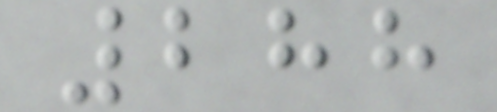288
